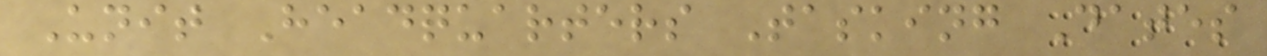Unit Headquarters Tasking Dates
